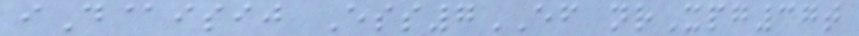iD@isij Ess7EF nrXpg37t
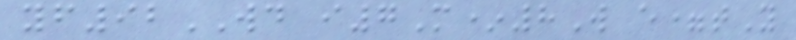yf92WD i7M*8W e=tY
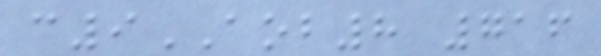c9AOB8 716
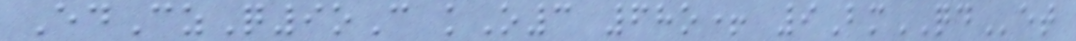EdCzQ9oC kO3 68o+ 9BmQDet
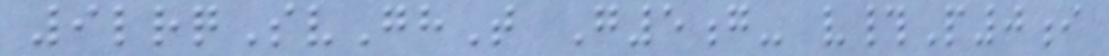9lrqSvGhT G5g- v#P0i
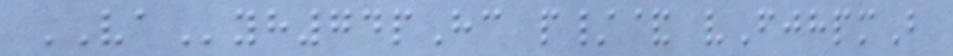VAyh74pHc p/& vFjhpmB
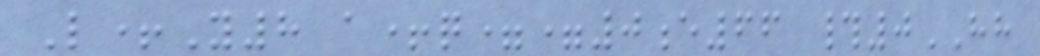L+Y8 a+q==0e66 #0HH
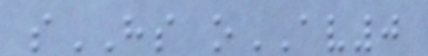sHS oAV0
